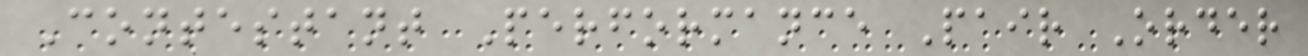Contestant Performance Pair Order
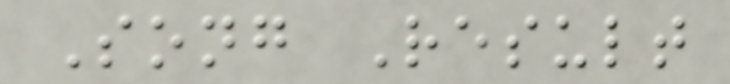Song Result
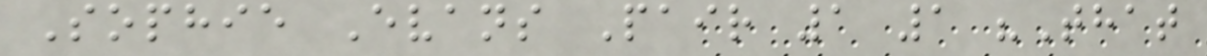Sophie Evans Pair 1 1 "That
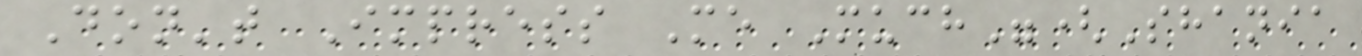Don't Impress Me Much"(Shania
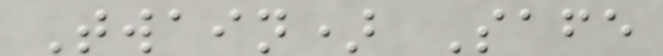Twain) Safe
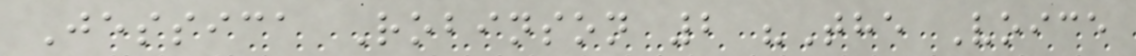Jessica Robinson 2 "The Voice
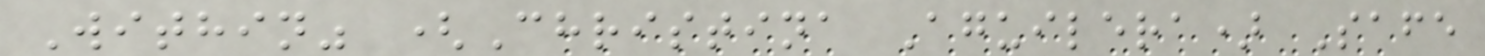Within" (Christina Aguilera) Safe
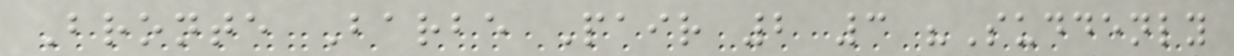Bronte Barbe Pair 2 3 "Suddenly
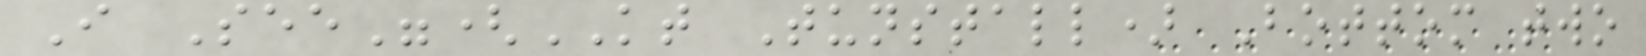I See"(KT Tunstall) Bottom two
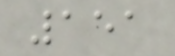151
